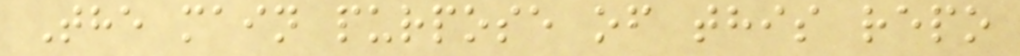The main purpose of this repo
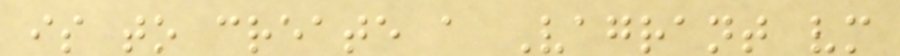is to create a Vagrant vm
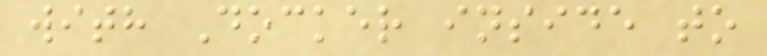with Docker inside to
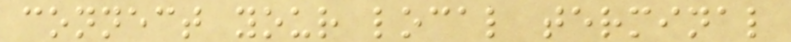connect your local terminal
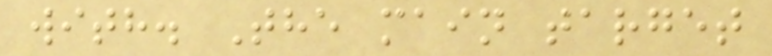with. The main target
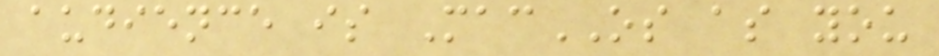audience is MacOS as you
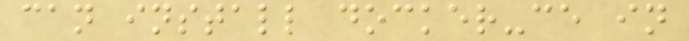can install docker-ce in
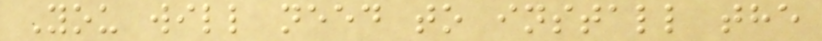You will need to install the
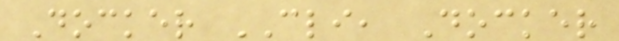Docker CLI, Docker
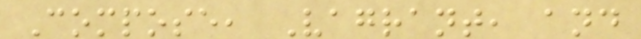Compose, Vagrant, and
